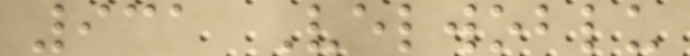931 Velwoblu
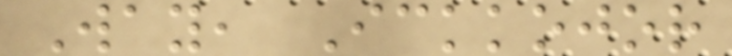Way, Ickkojor
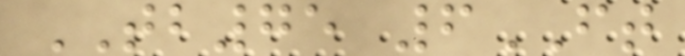TB75 6FT
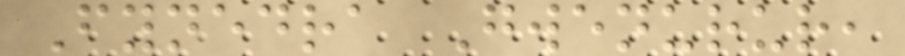Fynedra Gwenurur,
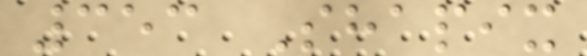353 Shapix
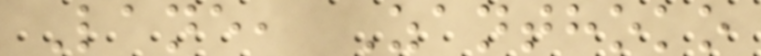Lane, Zanthoko
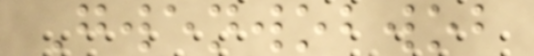Gwenwobwob
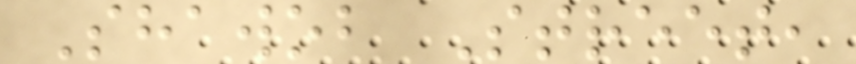Shawob Street,
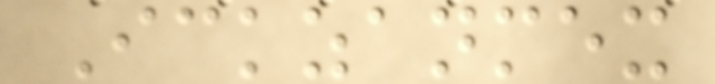Ickzanmex
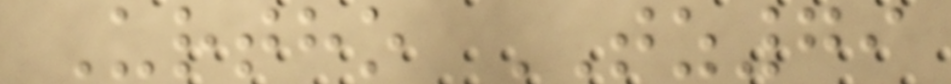Urtho TZ79
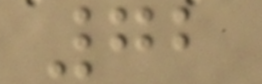72
